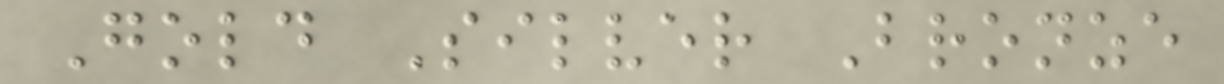Gold Silver Bronze
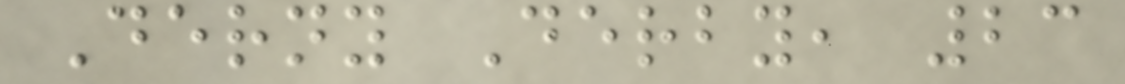Derny Derby, 23
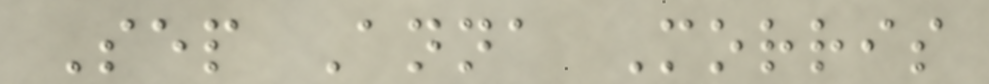Sep Anna Morris
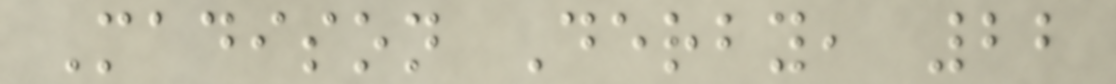Madison Derby, 22
